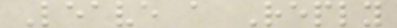Leave a Reply
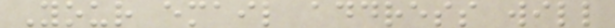Your email address will
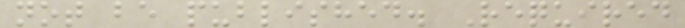not be published. Required
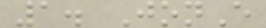1. JonE
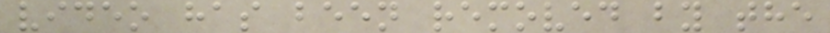video has been removed by the
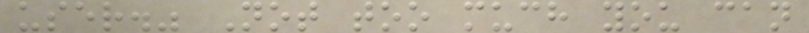user." Not too much you can
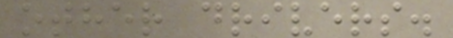other drivers.
